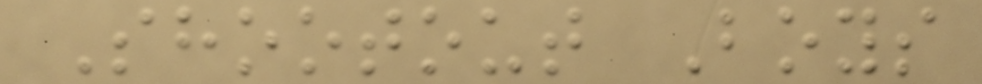Shootout Boys
